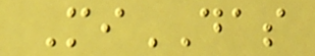MiDAS
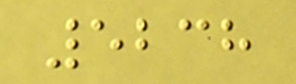5238
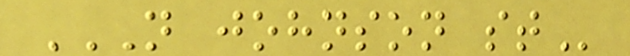N JOHNSON ST
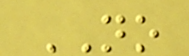NO
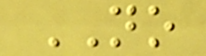NO
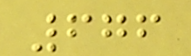676
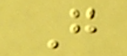G
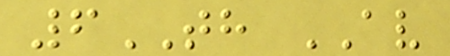6TH AV
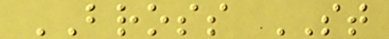BROSS ST
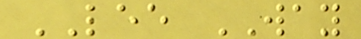LEE WAY
